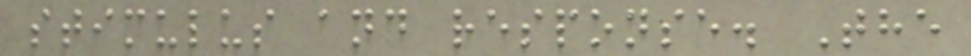stimulus and response. The
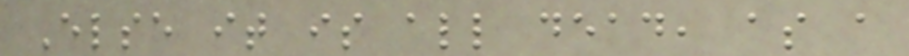Else it is all dead, as a
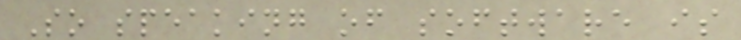So speaking of software is
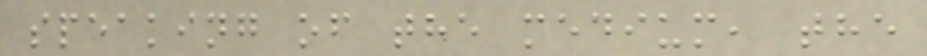speaking of the medium, the
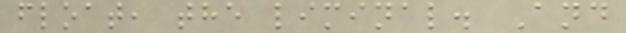float, the liminal. And
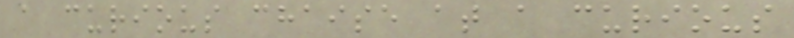a curious chaise at a curious
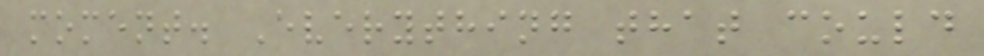moment. Everything that could
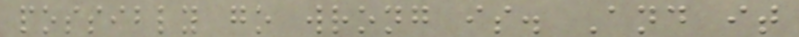possibly go wrong is. And it
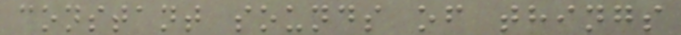constant sounds of things
